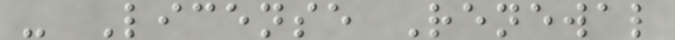- License Renewal
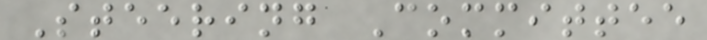Steering Committee
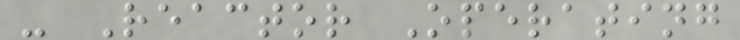- Reactor Operating
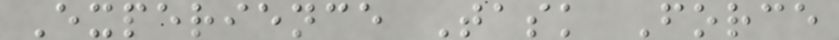Experience Task Force
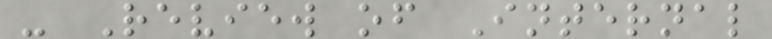- Review of Internal
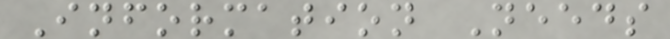Information Needs
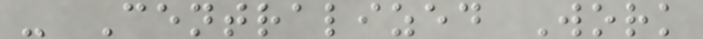- Centralized Work
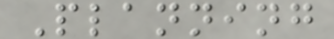Planning
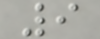9
